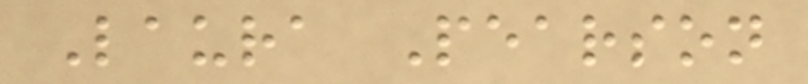Laura Pearson
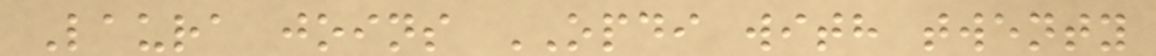Laura joins OPDI with twenty
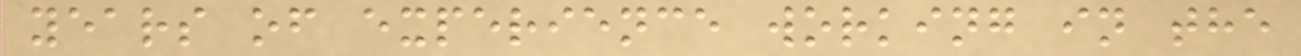years of experience working in the
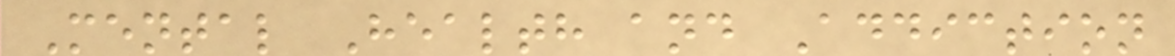Mental Health and Addiction
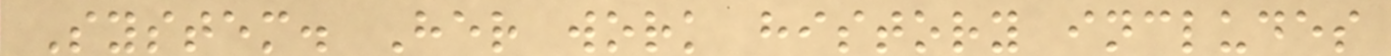System. Her work history includes
